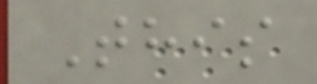This
